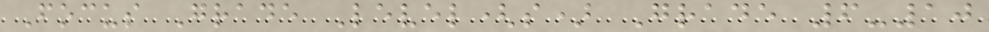Focus Grade Level(s) Grade 6-10
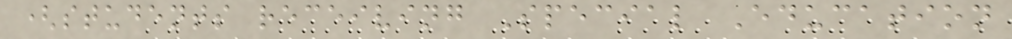(students receiving Special Education
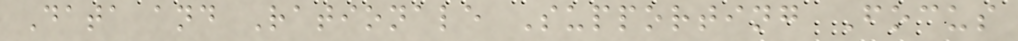Data and Rationale Supporting Focus
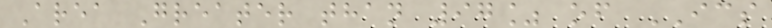Area Greater than 97% of ICS
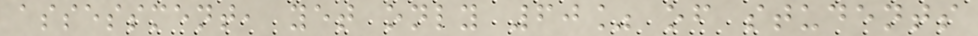assessment, yet only 60% of students
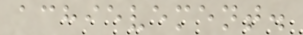achievement.
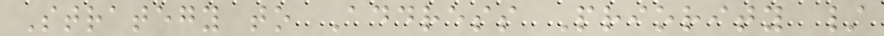Strategy to Address Priority /
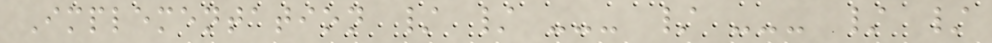Implementation / / --- / --- / /
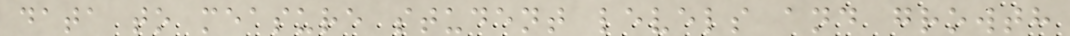data to measure student levels and growth
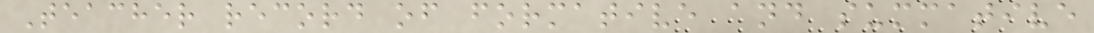Teacher record of formative and summative
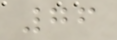76
